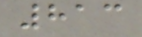813
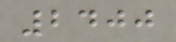2400
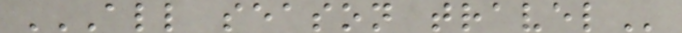ALL SEASON TRAVEL
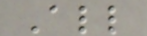All
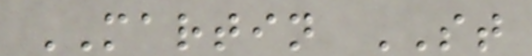MARTIN ST
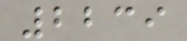2239
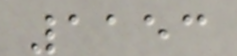1153
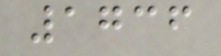1736
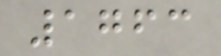1763
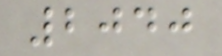2040
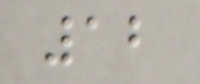12
